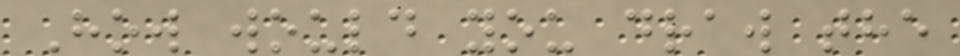How would you draw the
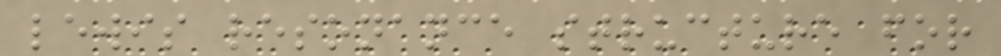lewis resonance structure for
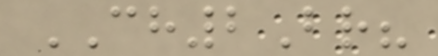CH2Br?
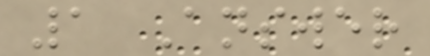1 Answer
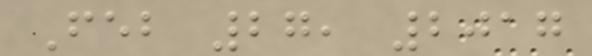Feb 27, 2017
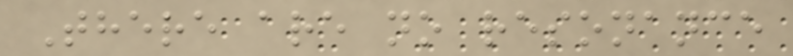There are no resonance
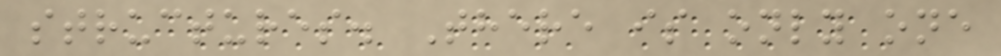structures. There is only one
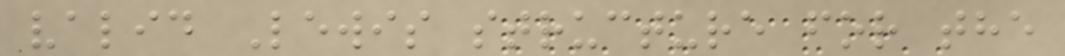valid Lewis structure for the
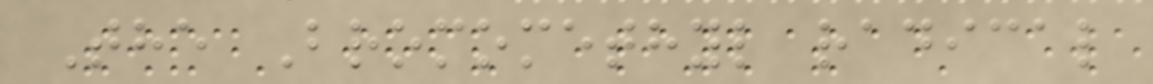The Bromomethyl radical
